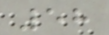58
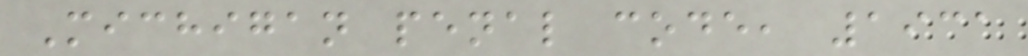Michigan penal code, 1931
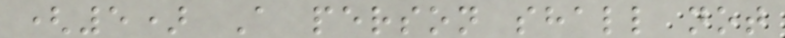(5) A person shall not
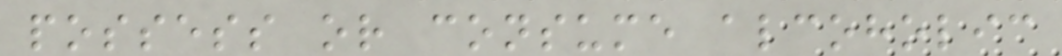possess or consume alcoholic
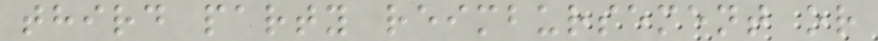third party reimbursement or
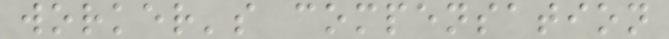worker's compensation
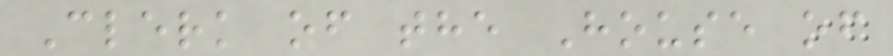Clerk of the House of
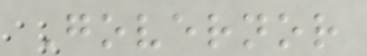Governor
